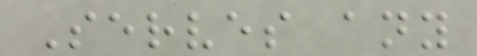Serves any
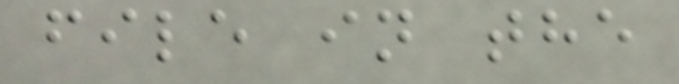file in the
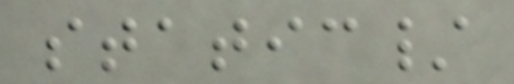static/
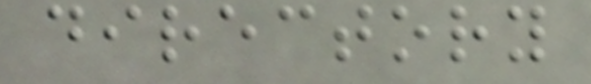directory
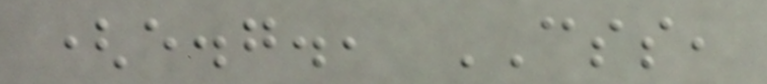(e.g., CSS,
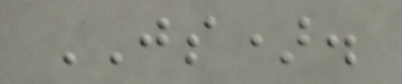JS).
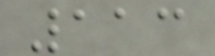113
